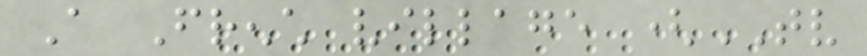A French village (TV
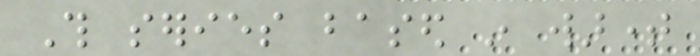This series based in wartime
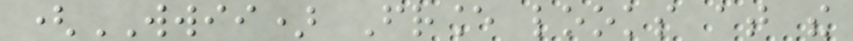(WWII) France looks at the
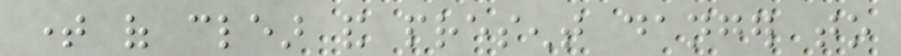time of clear and present danger to
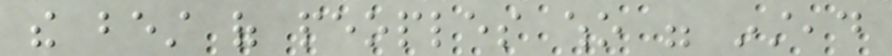the best of peoples who were instead
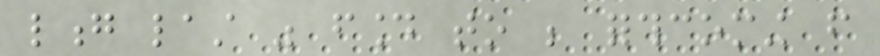long last was found to be forthcoming from
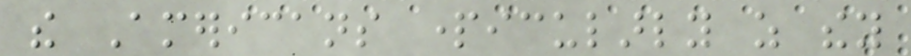the Americans particularly as they
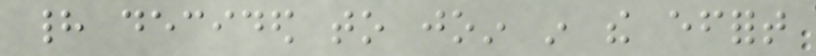had decided to join in the effort
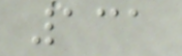131
